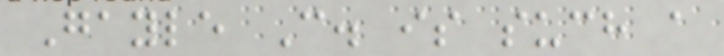Gayle C. is such a
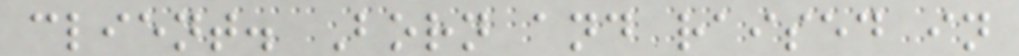client. Born and raised in
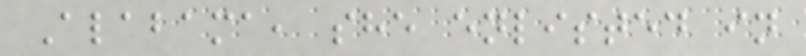Alabama, she enlisted in
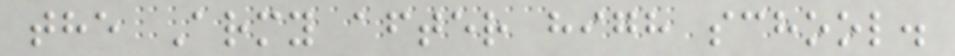the Army after high school.
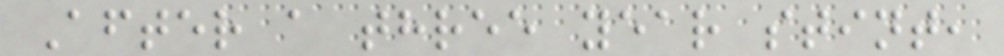After a three year stint,
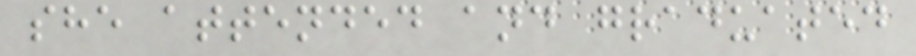she attended and graduated
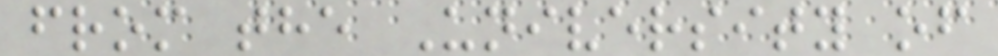from the University of
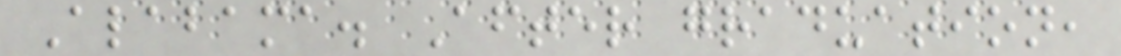Alabama. After graduation,
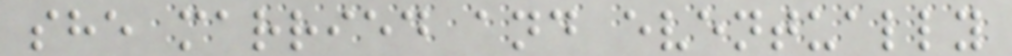she married and eventually
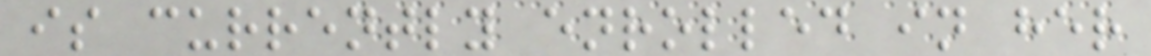is currently enrolled in her
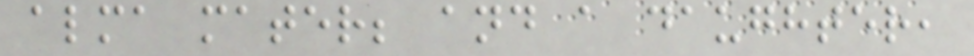alma mater; and a daughter,
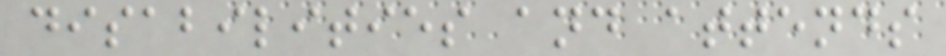disabilities and attends
